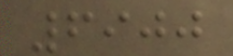6900
